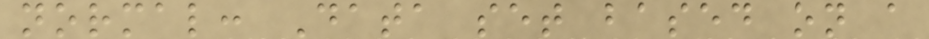normal: Data set based on a
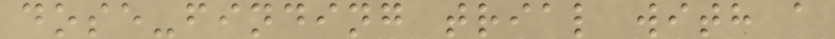dose-finding trial with a
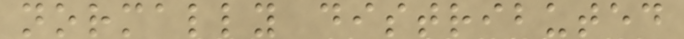normally distributed
